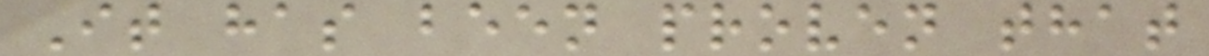It has been proven that
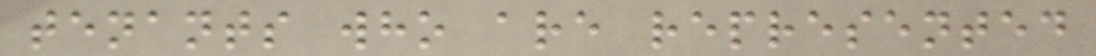tenants who are represented
